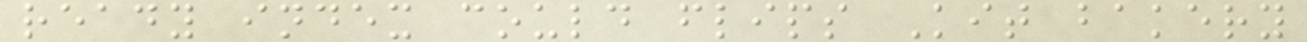ready index could flips Kit bakery
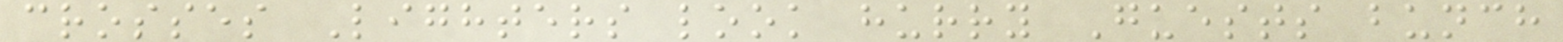crosses Lighters look hurry Guests bunch
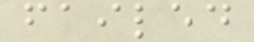failed
